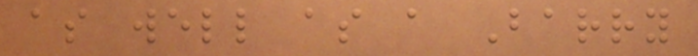as well as a Barry
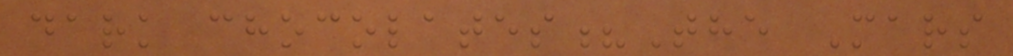dark chocolates?The Mars
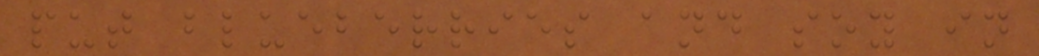put blueberries and soy in
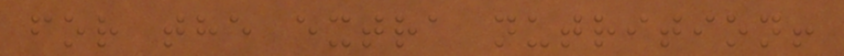for the extra nutrition!
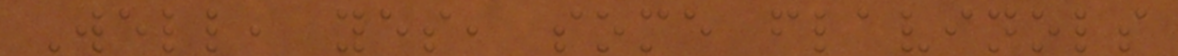Well, yes, some flavinols
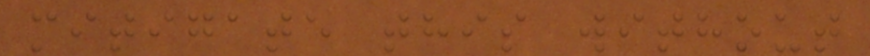mitigate this without
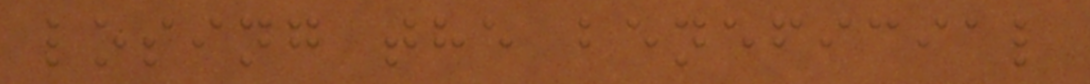losing the beneficial
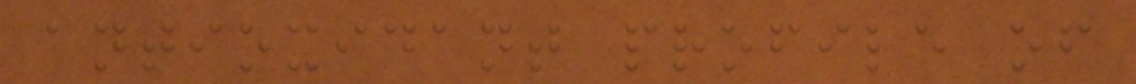antioxidant profile of
